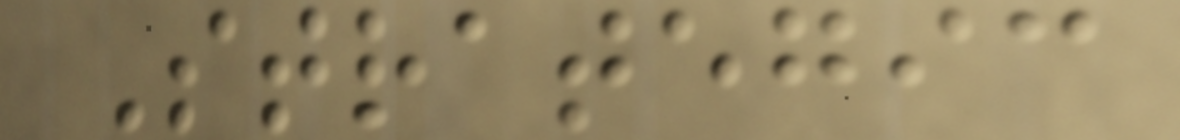Strategic
